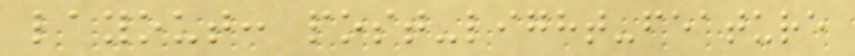layout: post-light-feature
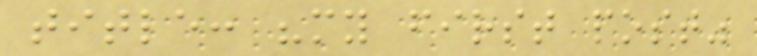title: "my first post"
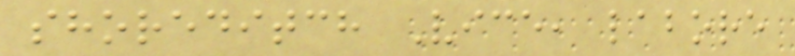shoreditch Vice, labore
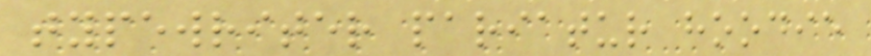typewriter pariatur hoodie
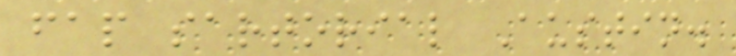fap sartorial Austin.
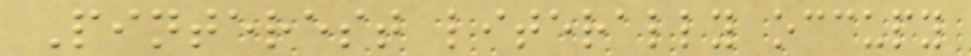Pinterest literally occupy
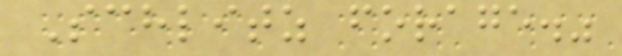Schlitz forage."
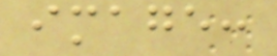image:
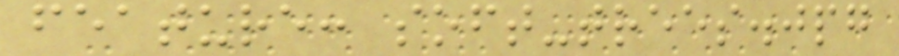feature: soft-trees.jpg
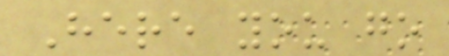Here you go
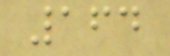164
